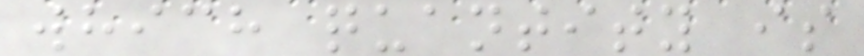which quantity is
